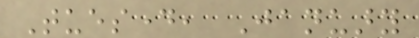Tuesday, January
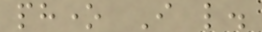phone I like.
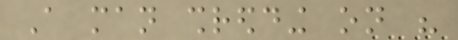A man shredding on his
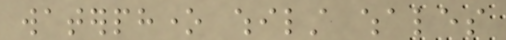waterphone whilst whales
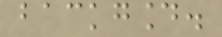backgound.
